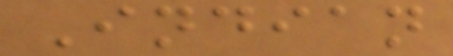Indian
